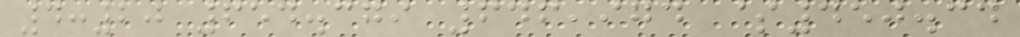4:20 654.379 646,974 $450.34
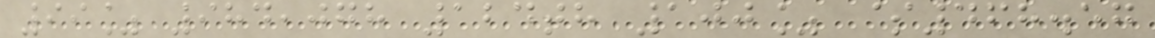99% 984,078 124th 100% $468.57
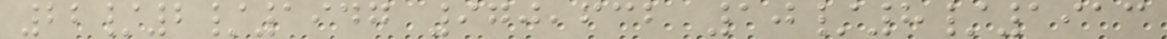22/2/1947 970,632 10/8/1913
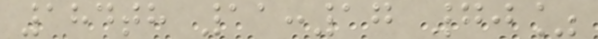184th 11:17 70%
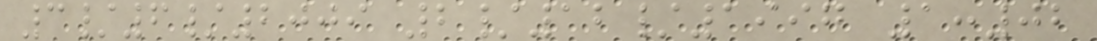3/6/2009 2/12/1997 1:02
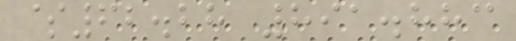$62.28 891.883
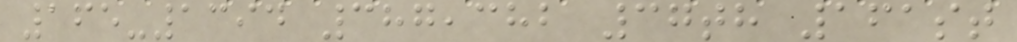165-1394 387,382 37th 161st
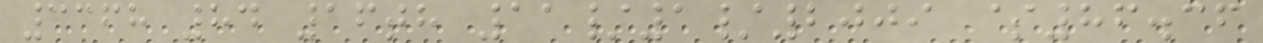3368 84 16th 11/1/2009 $86.36
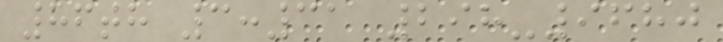86th 3:31 298-9680
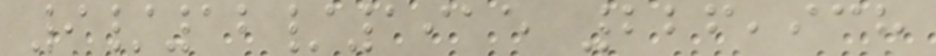9/12/1915 226,938
